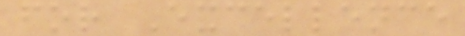for Excellence
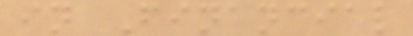in Financial
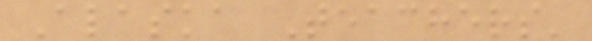Alaska Teachers'
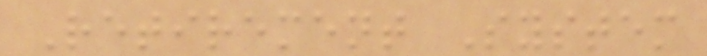Retirement System
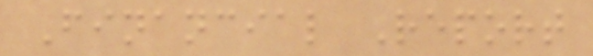Financial Report
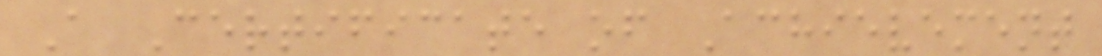A Certificate of Achievement
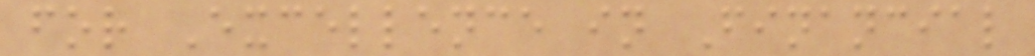for Excellence in Financial
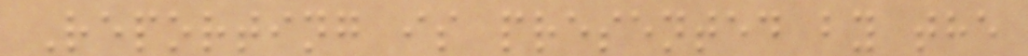Reporting is presented by the
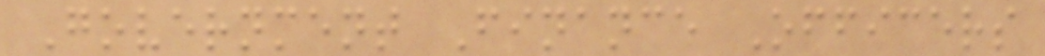Government Finance Officers
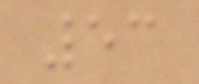53
